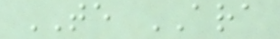TE ARA
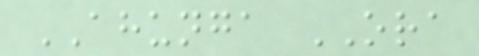AHUNGA ORA
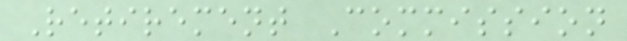Retirement Commission
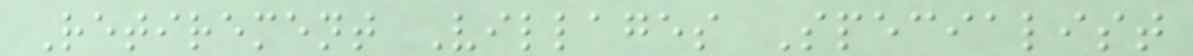Retirement Villages Specialist
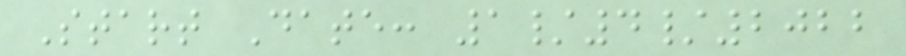Start Date: 1/4/2022
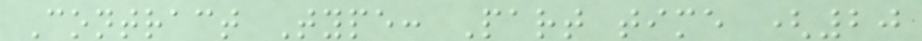Contract Type: Part time (20
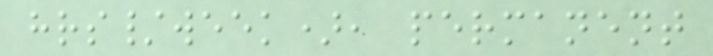hrs/week), permanent
